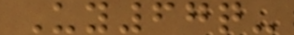Uy67q-
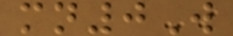mn0W
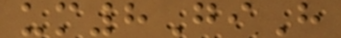um8GiH
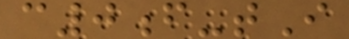c0f-tI
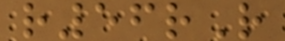r56rR
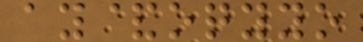ay&oqyyo
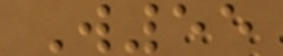W55
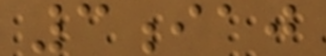3iaj
